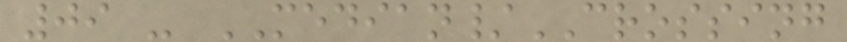09 - MEDIAN/CROSSING
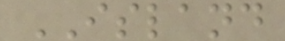ISLAND
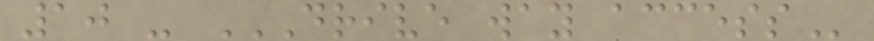10 - DRIVE WAY ACCESS
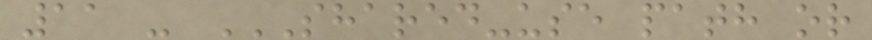11 - SHARED-USE PATH OR
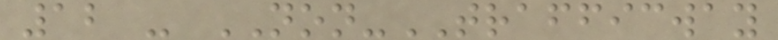12 - NON-TRAFFICWAY
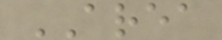AREA
